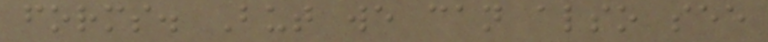forms. But we can also see
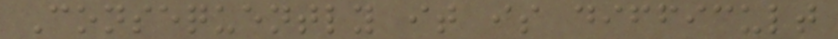Consequently it is difficult
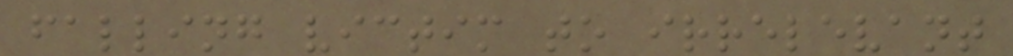falling victim to irrelevant
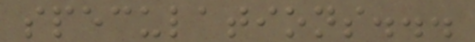speculations...
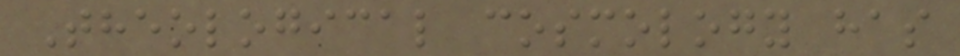Theological cosmology has
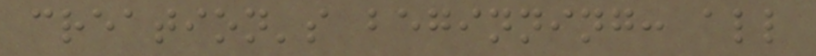creation's beginning: all
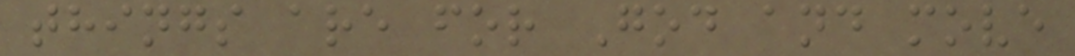things are for God and move
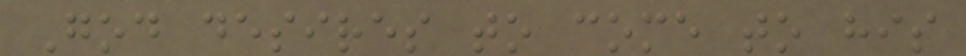God desires to come to his
